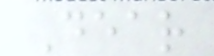Dear
